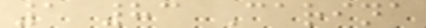1 83 Carina
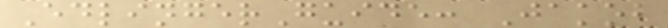EdlingerGuide: Jakob
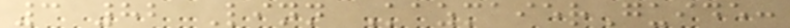3 82 Linn KazmaierGuide:
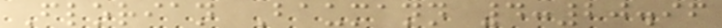Florian Baumann 4:20.96
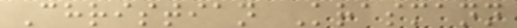Christian Krasmann
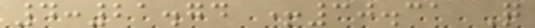4:21.74 +30.31 Q
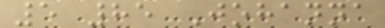5 85 Johanna
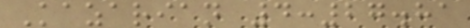Kazarian 4:27.81
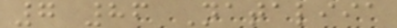7 86 Nataliia
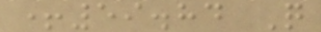+59.84 Q
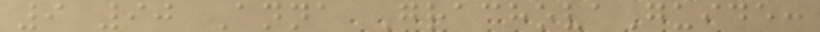9 90 Anna GrachovaGuide:
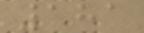181
